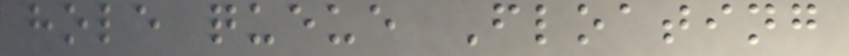hole queue Floating
